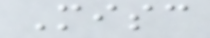Misc
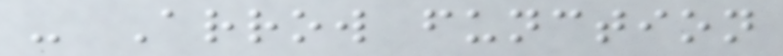- Arrow function
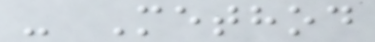- Method
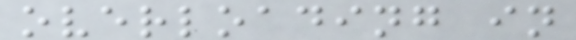overloading in
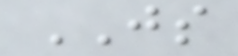JS
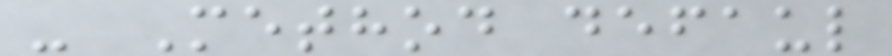- Method defaul
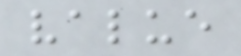value
